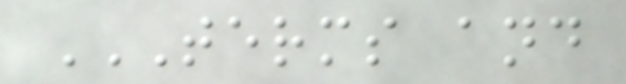TERMS AND
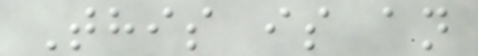This is an
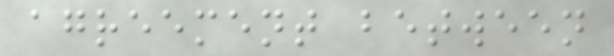agreement between
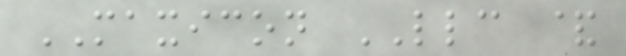MAXICON LLC &
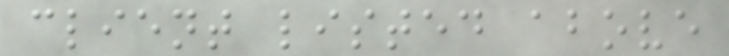client listed above
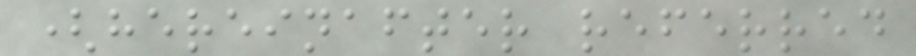(hereinafter referred
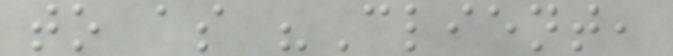to as "Client,
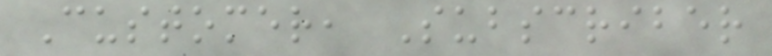Customer, Subscriber
